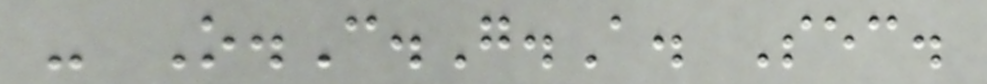- O.C.G.A. Sec.
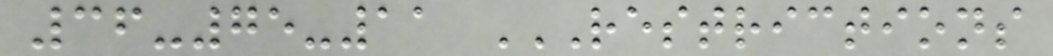36-75-11 RESTRICTIONS
